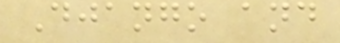Django and
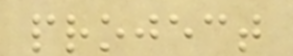project
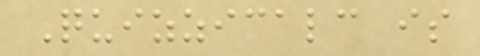Quizzicalc is
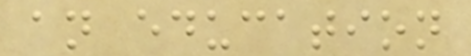an education
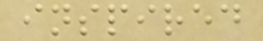inspired
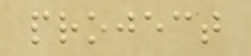project
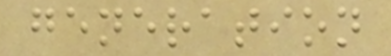generation
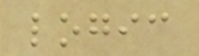logic
